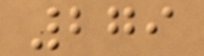279
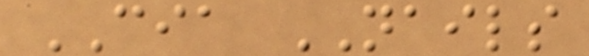CIA NAILS
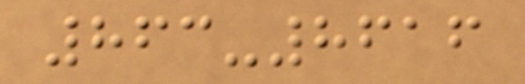863-8616
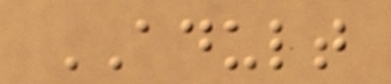ADULT
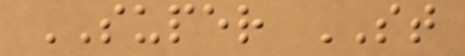SUPER ST
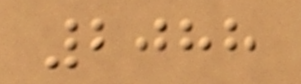2088
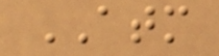ATM
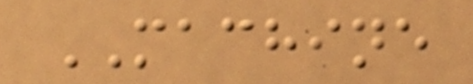MACHINE
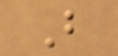B
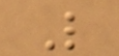L
